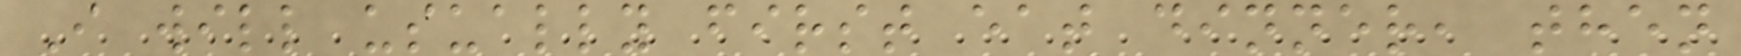I will usually first eat dinner, then
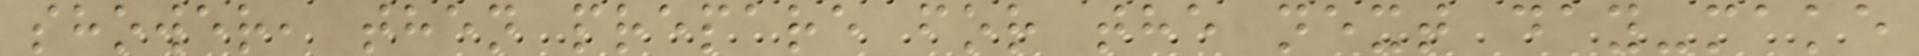shower, then prepare for the next day-make
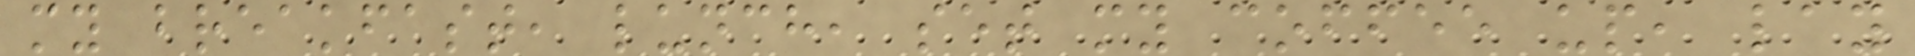my breakfast, lunch, set my coffee up, lay
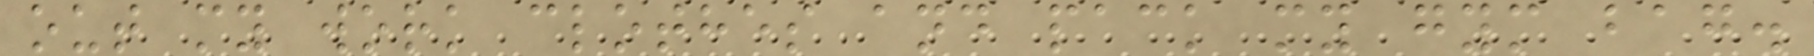out my work clothes and pack my gym bag.
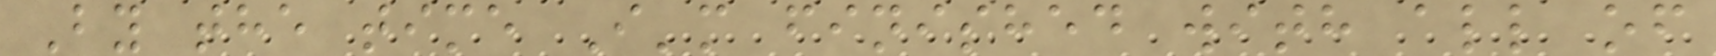By the time I'm finished with all of
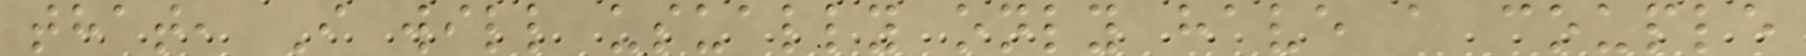that, I will usually only have a couple
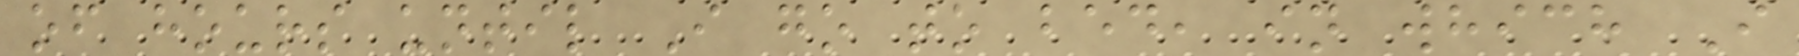of hours until I go to bed, in which I
